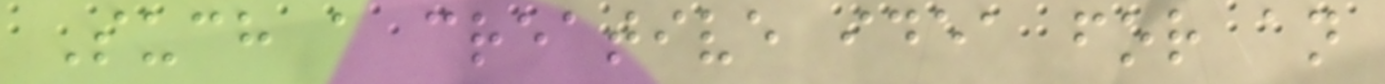Such a creative idea for an
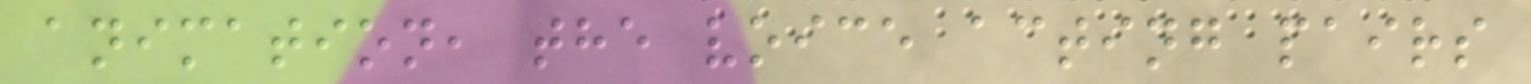animation, the voice acting pairs
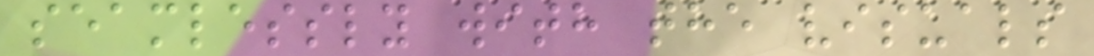seamlessly with the visuals
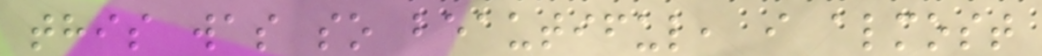this was so beautiful, i almost
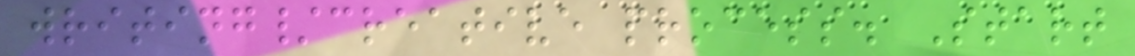writing/creative process. Start
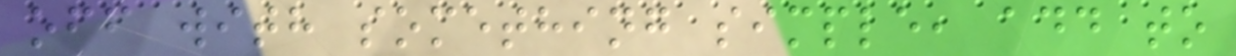off with something simple, add to
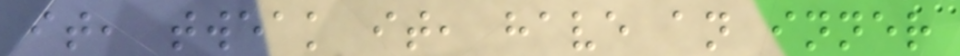it, tweak it, have an inner
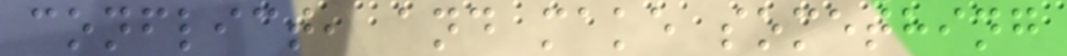conflict, and make something
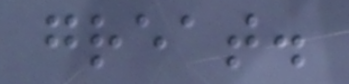great.
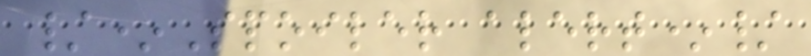/*Spoiler alert*/
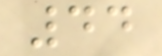44
